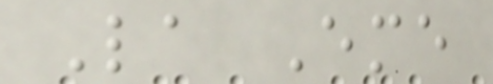La Eme
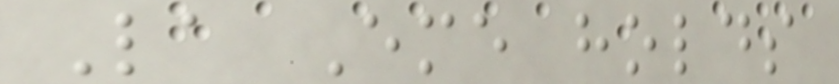La Eme holds
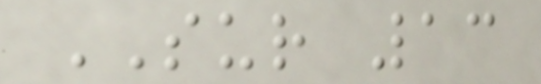SUR 13
